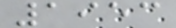1953
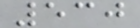530
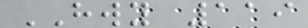HWY 119
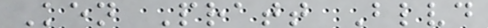Ken Pratt Blvd
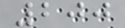200
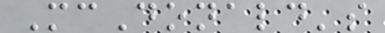McDonald's
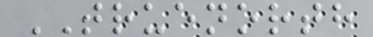TRUENORTH
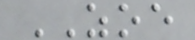ZOE
